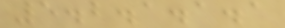5.2.1.1.1
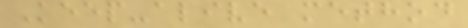Keep-alive method
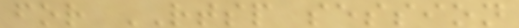for RTSP session
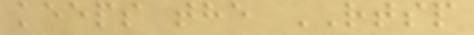keeps the RTSP
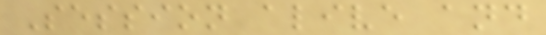Session alive and
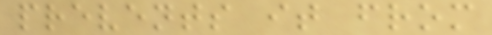prevents it from
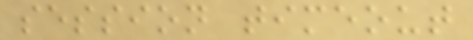session timeout
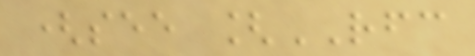(see [RFC
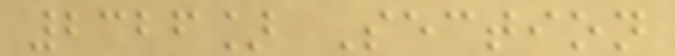2326] Section
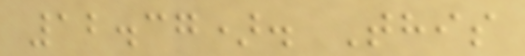12.37). This
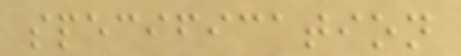specification
